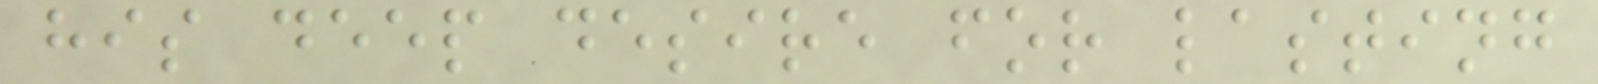his deep desire for lasting
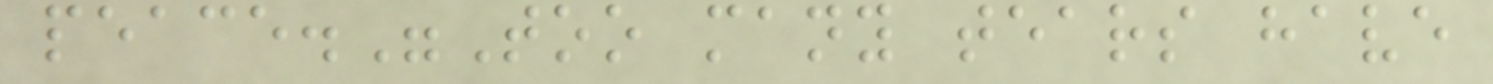peace."Too many tears have
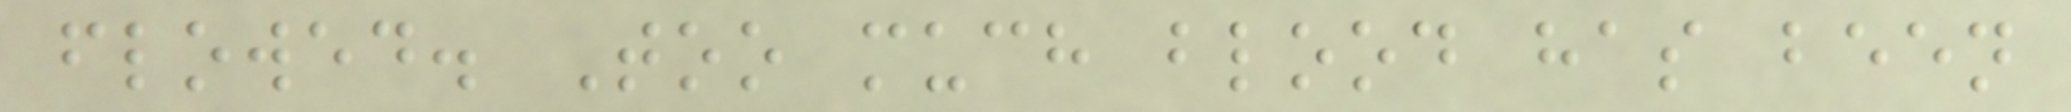flowed. Too much blood has been
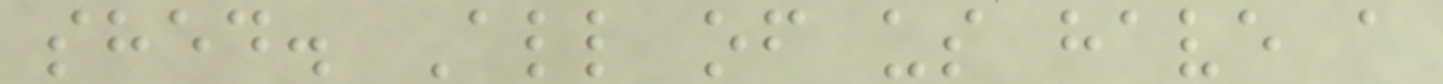shed. All of us have a
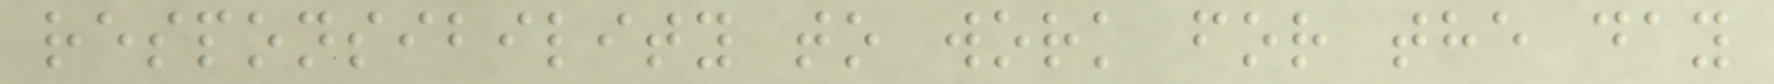responsibility to work for the day
